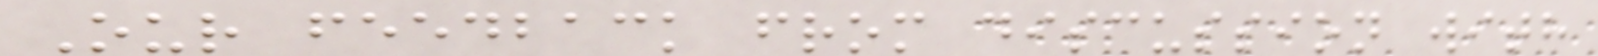Our feedback from discussion with
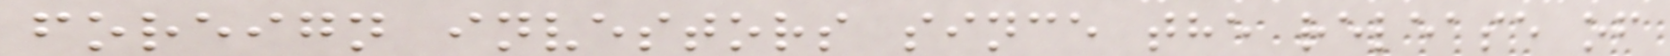foreign investors since the release of
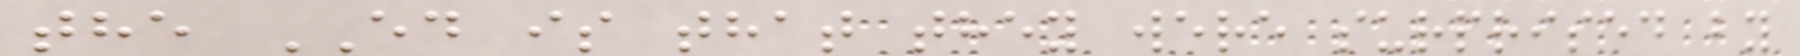the ED is that they were surprised by
